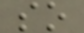so
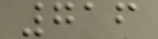716
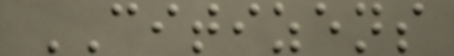CITIZENS
